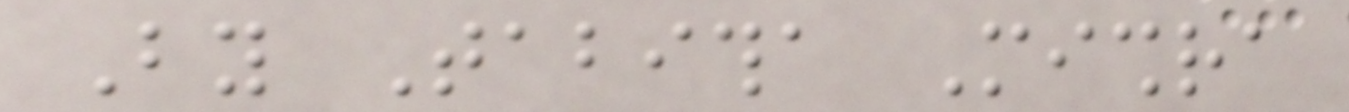By Tabitha Mishra
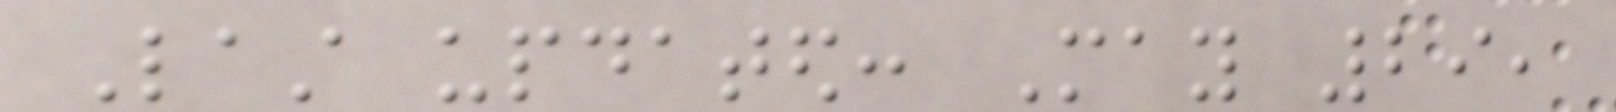Last updated: May 29,
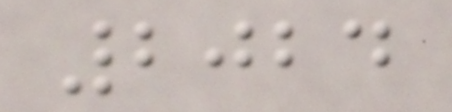2024
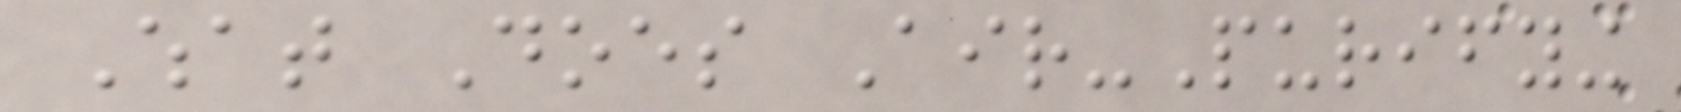What Does Air-Purifying
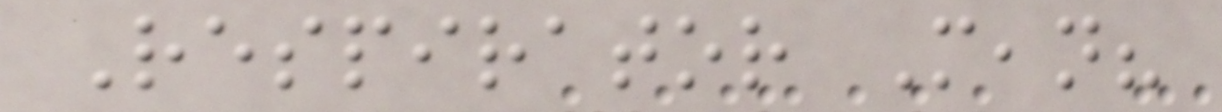Respirator Mean?
